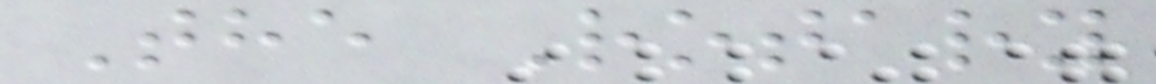The Rotary
